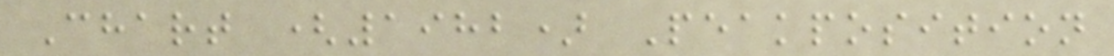Chart (1982) Peakposition
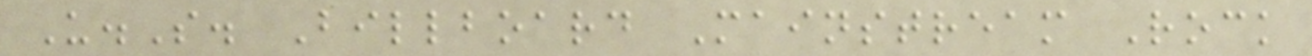U.S. Billboard Mainstream Rock
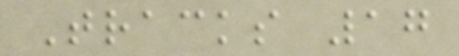Tracks 17
